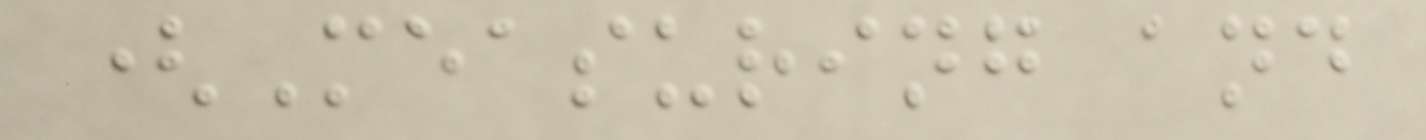(Measuring and
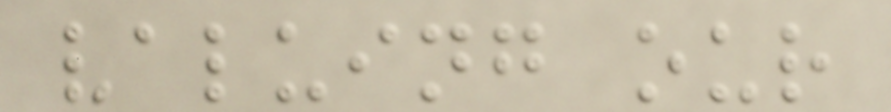valuing our
